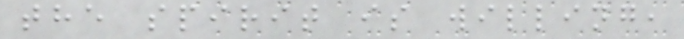the spirit is willing,
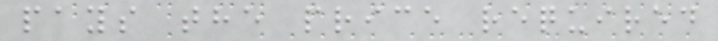pays the price required
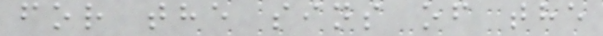for the sins of the
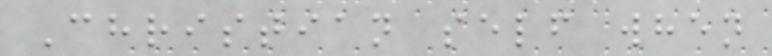Christian self when
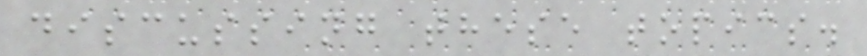discussing these topics.
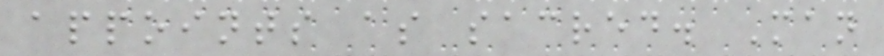appoints as sacred. Man
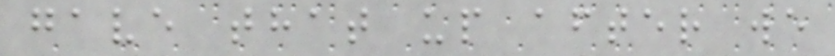gave that up after we
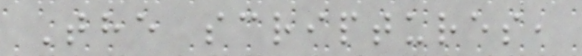The scriptures,
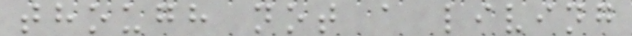though not a living
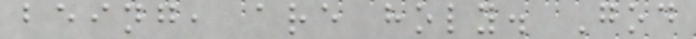being, are holy. God
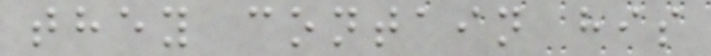they contain his
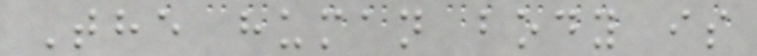The human body is
